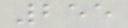255
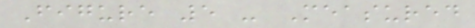Figure 5 - Measured
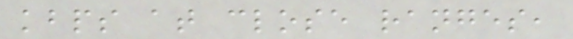kbps at close ranges,
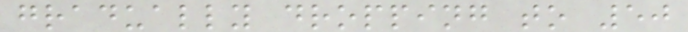gradually dropping to 50
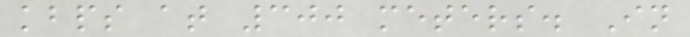kbps at 300 meters. In
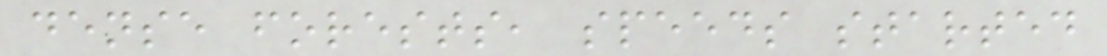dense forests, speeds started
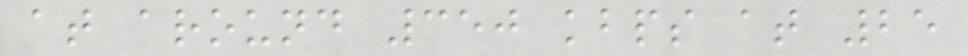at around 350 kbps at 25
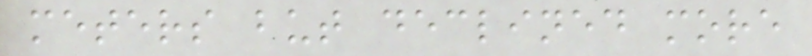meters but declined more
